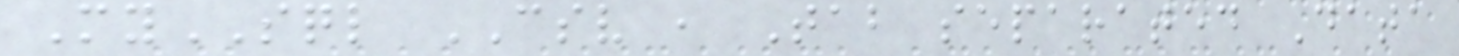MySQL CSV , Tab separated Data
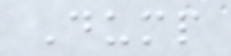Dump
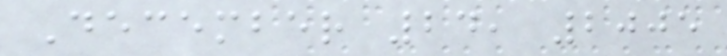December 24, 2005
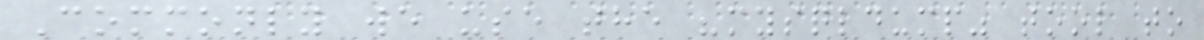Commonly we use the "mysqldump" tool to
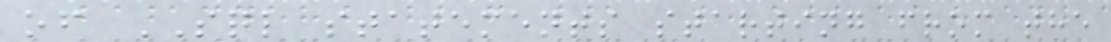of SQL statements starting from the
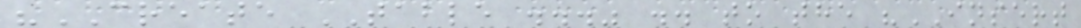"CREATE TABLE ..." .. to the "INSERT
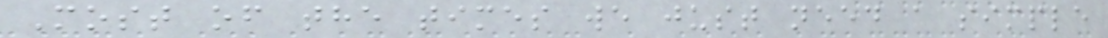Most of the times we just need a simple
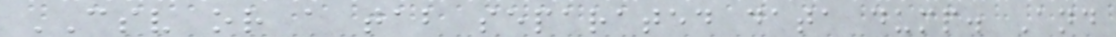CSV or a tab separated data dump. And
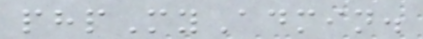phpMyAdmin.
